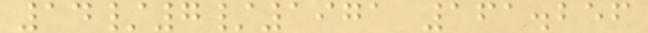14/7/1971 161.256
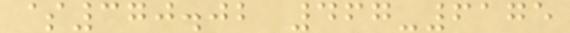$370.02 467-6175
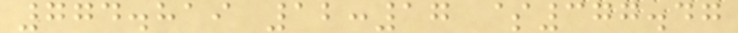774.819 12:17 $377.47
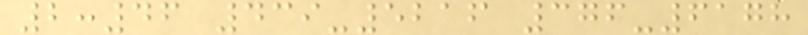2:46 439-5216 376-6178
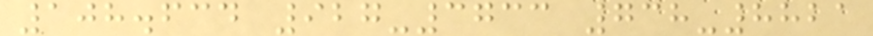108.634 927-3733 738-8821
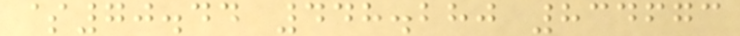$70.44 448.280 834673
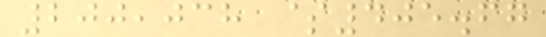200,038 $405.67
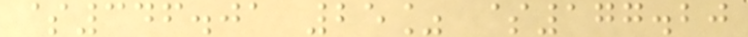$346.01 25% $177.20
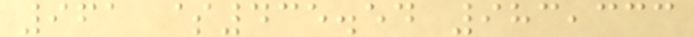961 $435.54 983,333
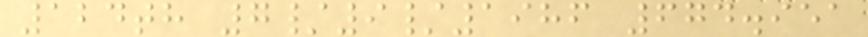124th 7/9/1986 674.951
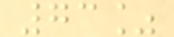73%
